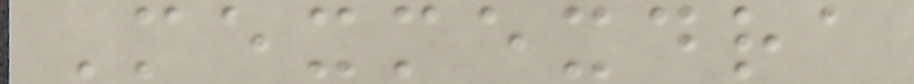Mexmexdra
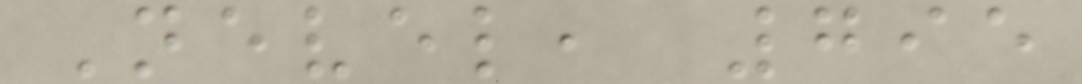Nevel, 795
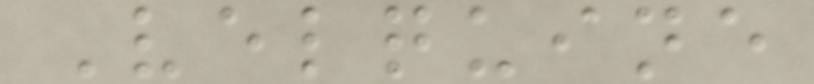Velquine
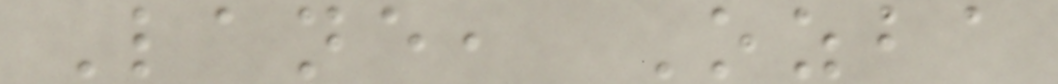Lane, Ozba
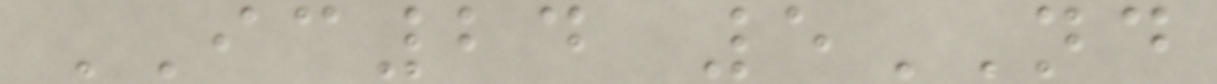IC24 5ND
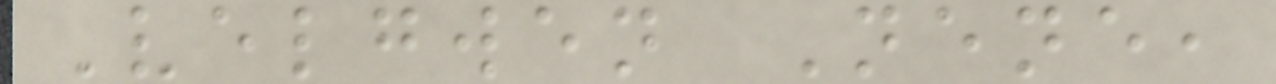Velgwen Nene,
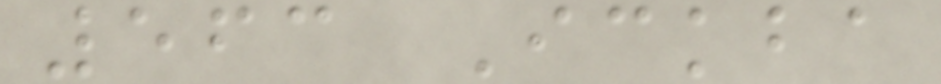563 Ickba
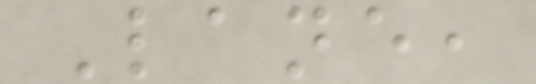Lane,
